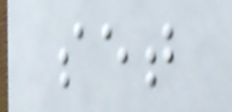set
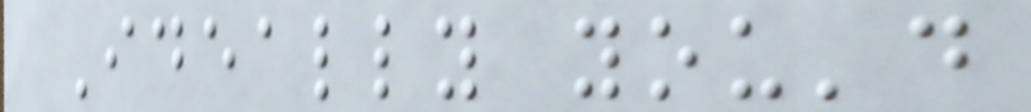Ideally you'd
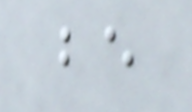be
